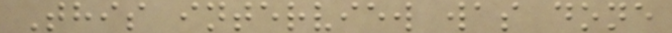This interview was done
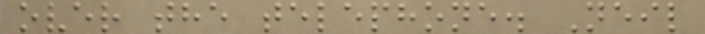over the telephone. Neil
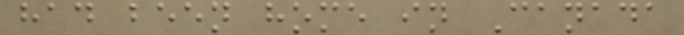had been home in Canada
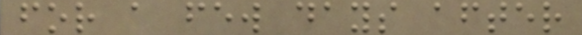for a few days after
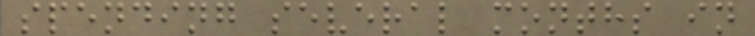spending several months in
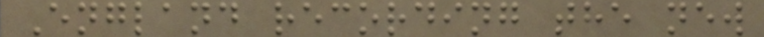England recording the new
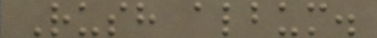Rush album.
